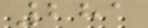281
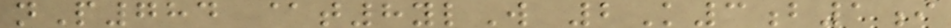nP784 @t8ylW 2K3b1i
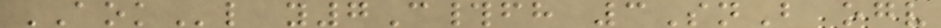AOKl y7C#fh 3SnB ogv
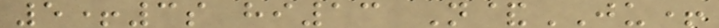5+3s hi13 N&JU+
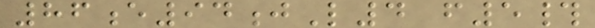86e94jL4 f5#
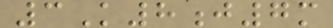3K8j7m
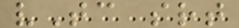vTc srt
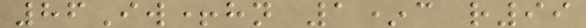86Iw+hn 1*c r99
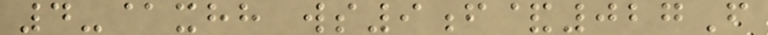4-@xhh ws9f&027F
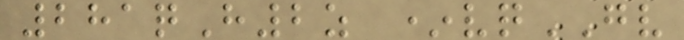281qH2z *vqGV
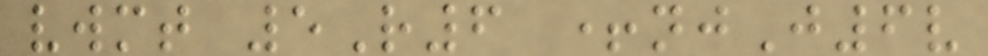vwmt 5R6 +njJ6v
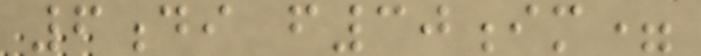6di f30im=
